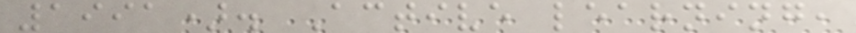1991). Active learning,
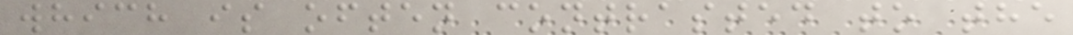which is often contrasted to the
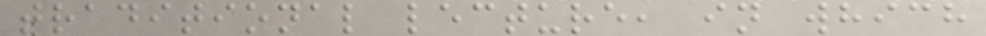traditional lecture, in which
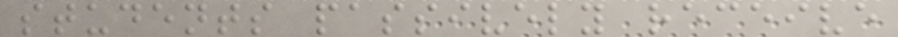students passively receive
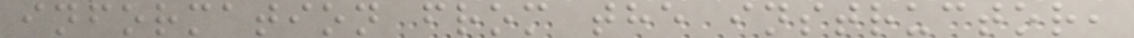information from the instructor,
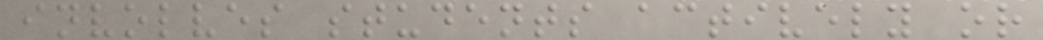involves students actively or
